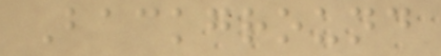Background
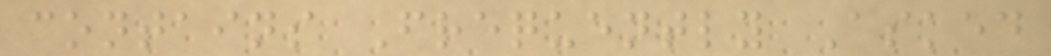contains Frequently Asked
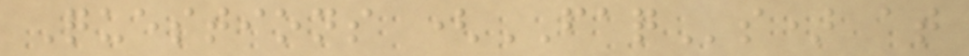Questions (FAQs) at
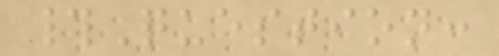#Question:
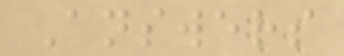Answers
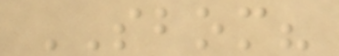SBOM?
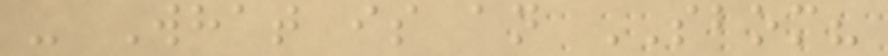- What is an SBOM?
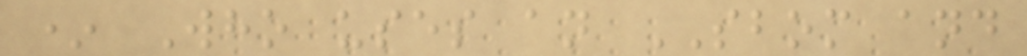* Who uses an SBOM and
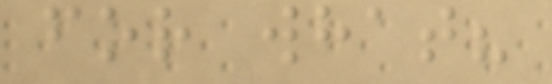for what?
